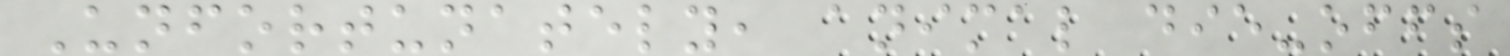Unfortunately, animal die-offs
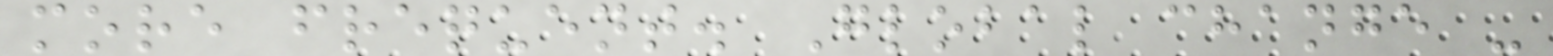more frequent. Global change -
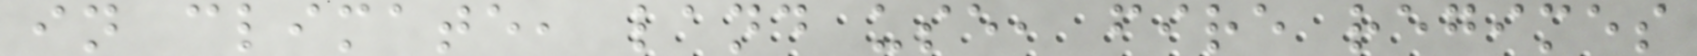in climate, land use, fire regimes
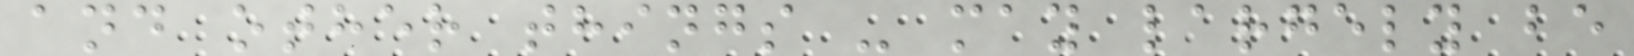and other things - may largely be
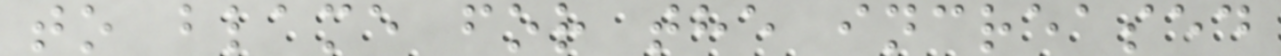to blame for the increased
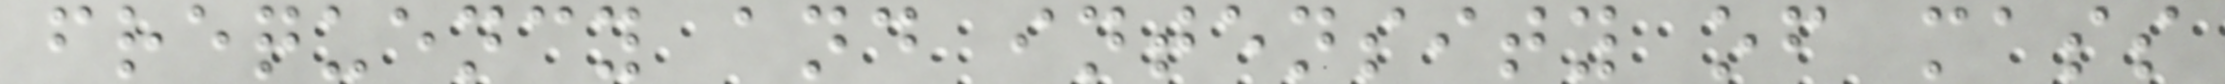frequency and intensity of mass
